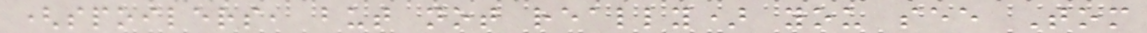(spoilers, but not really) you see Tom
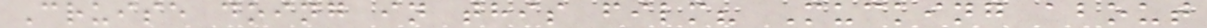Cruise doing in this film? Mucking about
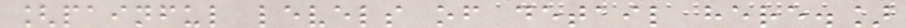[painful levels of detail here.]
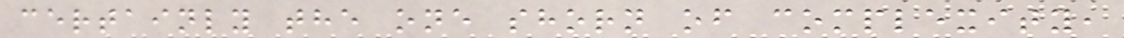certainly the one shorn of complexity,
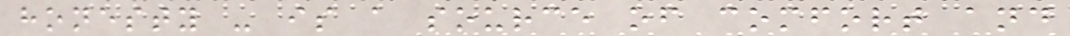honesty - is a source of comfort and
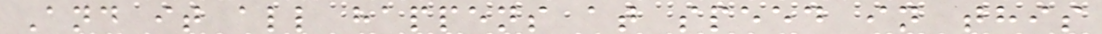And it all happens at speed in this
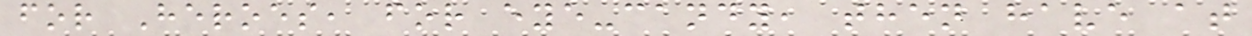for Heroes, for eye-candy, then have at
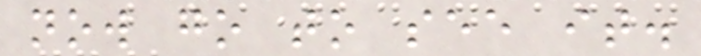now go to see it.
